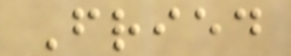Fried
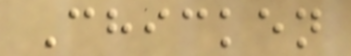Chicken
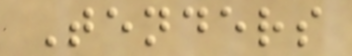Tenders
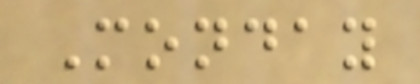Monday
